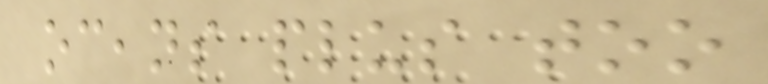oceans plus too
